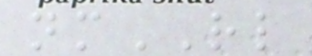nmRL
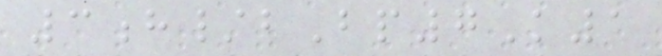3h/bBp7K1
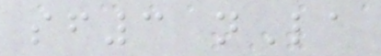sf3 nLa
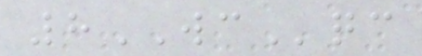8WCqc
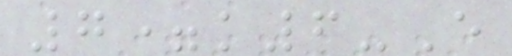7=k6-E
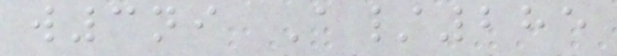w3ni A/285
